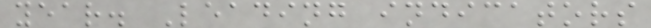year. Leading indicators
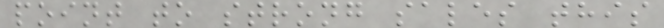point to strong sales this
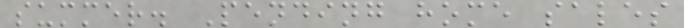summer. Pending home sales
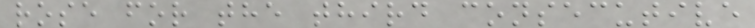rose for the third consecutive
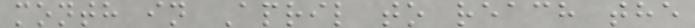month in April to reach the
